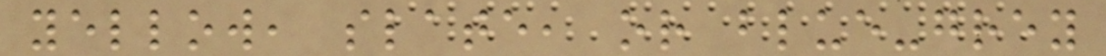yellow, slate, or blue-grey
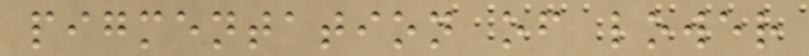pigmentation of lower
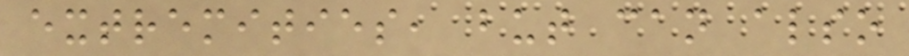extremities, but can also
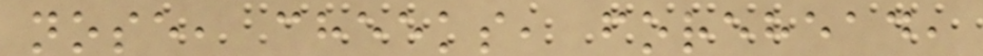nose, cheeks, forehead,
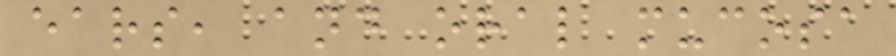ears, and oral mucosa
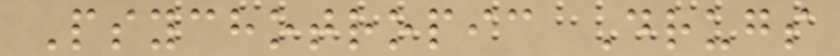Psychotropic Drugs
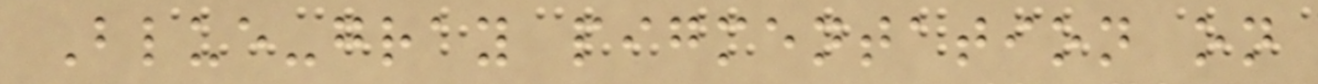Blue-gray pigmentation on
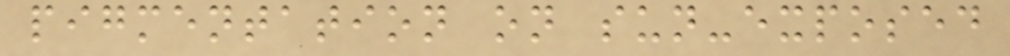pigmentation on sun-exposed
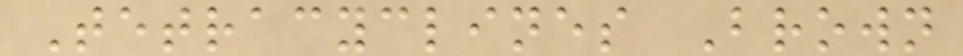Tetracyclines Brown
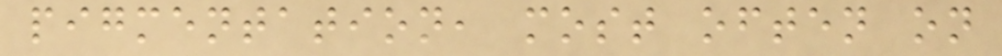pigmentation, most often on
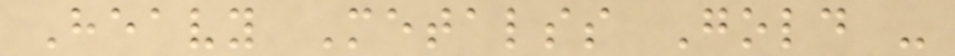Heavy Metalss Gold -
